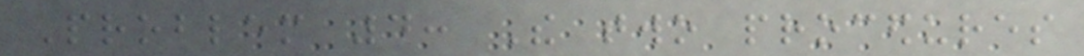Problem 4: The two procedures
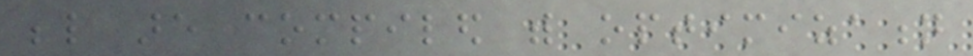below are compiled with optimization
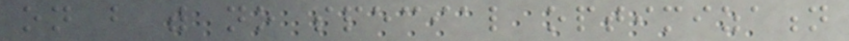on but with no special optimization
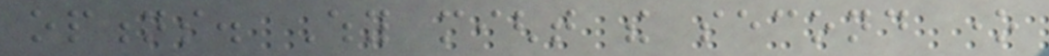options. Why might the second one
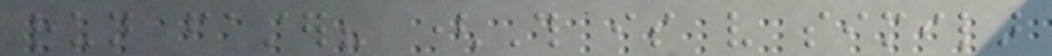run faster? (This is very similar
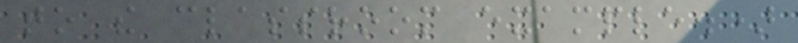to the classroom example.)
